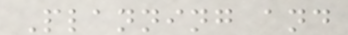Planning and
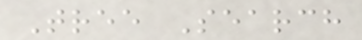Tree Search
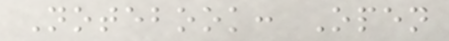Notebook: Open
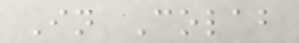In Colab
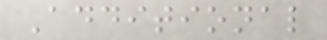Additional
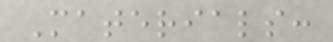Materials:
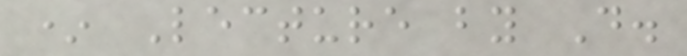* Lecture by D.
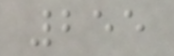255
